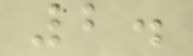2.
